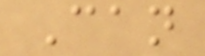Can
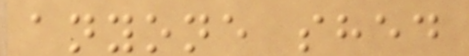anyone shed
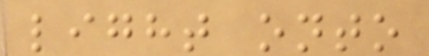light onto
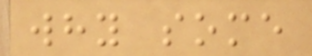why some
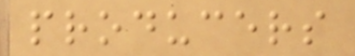producers
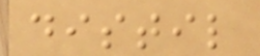distil
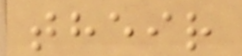their
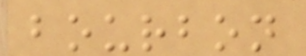bourbon
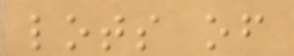lots of
